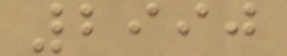2990
